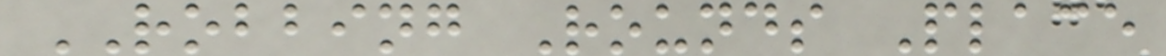ROBBING Rounds Place
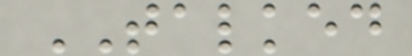TALKED
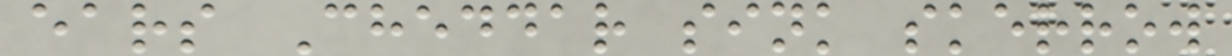ears Cheddar sink skerrow
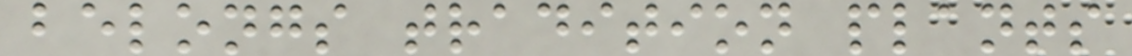belongs tradition plants
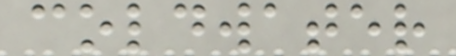coldwater
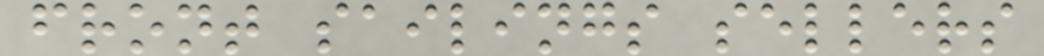front sailings sellers
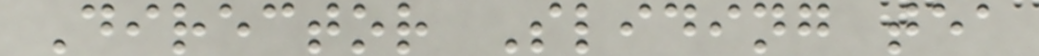Director Sliding tea
